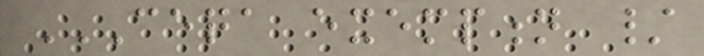CEQA EXEMPTION /
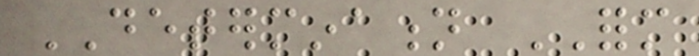DETERMINATION FORM
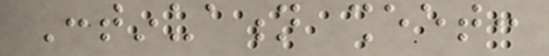Continuation sheet:
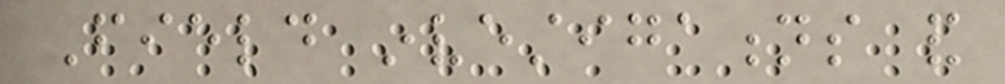Field investigations and
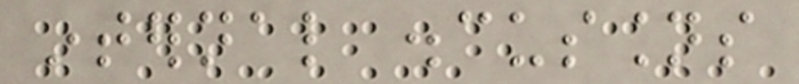internal discussions
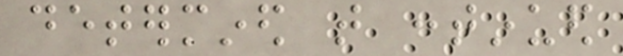determined that continued
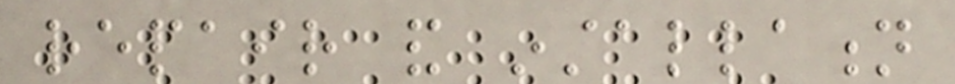repair and installation
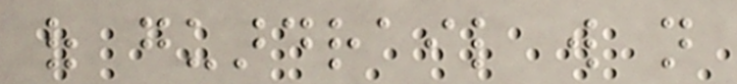of guardrail will not
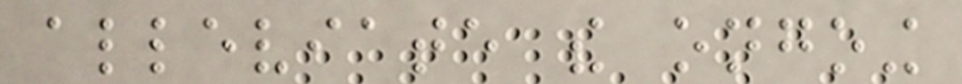alleviate the ongoing
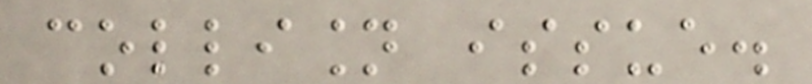collision issue.
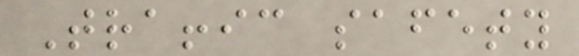Traffic safety
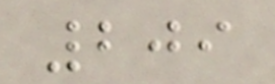209
